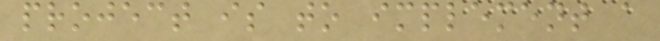project is to implement a
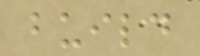build
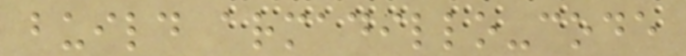build armadillo-code
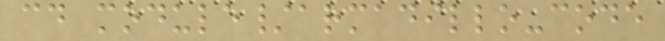cd module/armadillo-code
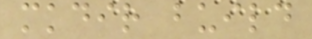mkdir build
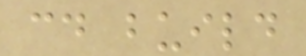cd build
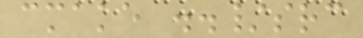cmake ../src
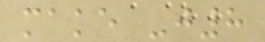make -j8
